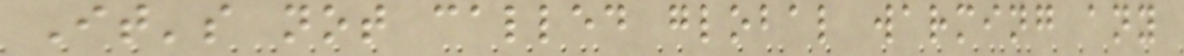It's not called global warming any
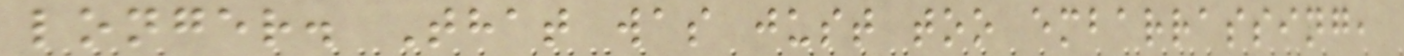longer. That was just too embarrassing,
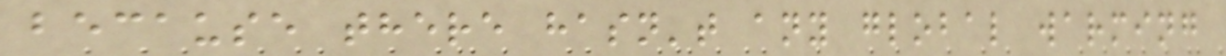because there hasn't any global warming
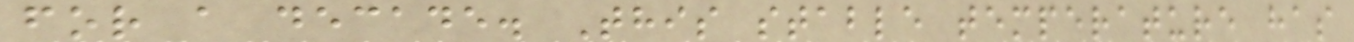for a decade. This stable temperature has
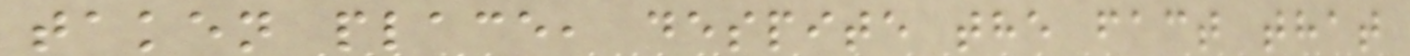taken place, despite the fact that
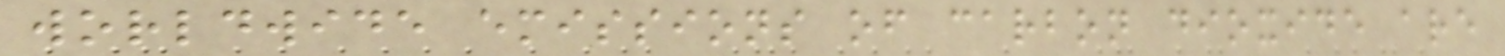worldwide emissions of carbon dioxide are
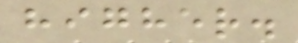higher.
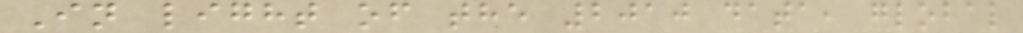In light of the 2010 data, global
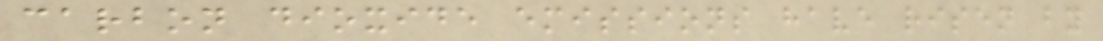carbon dioxide emissions have risen by
